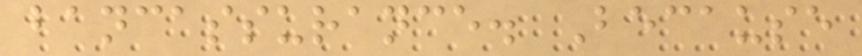bancassurance. Because
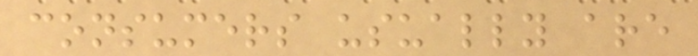consumers usually are
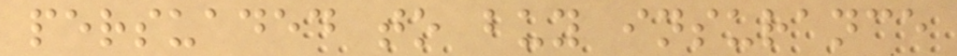persuaded to buy insurance
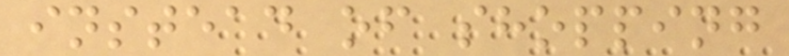instead of shopping
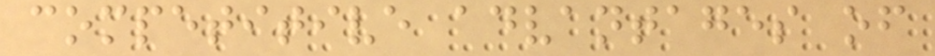competitive advantages of
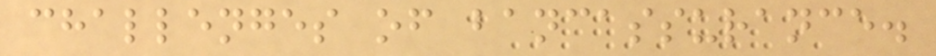challenges of bancassurance.
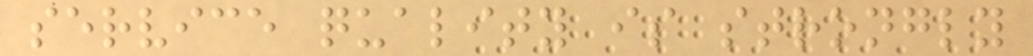service quality is strongly
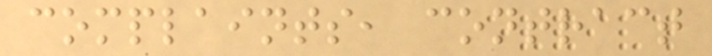complaints, contract
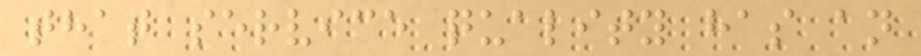that service quality has an
